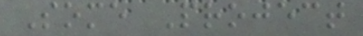Some Project
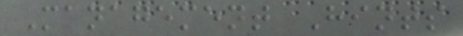Management Hints
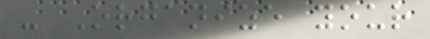- Organize your
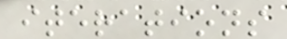iterations
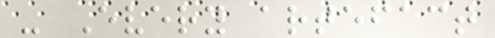- Every artefact
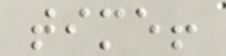time!
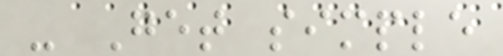- Get simple
